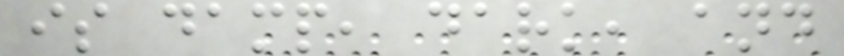is damp, dark, and
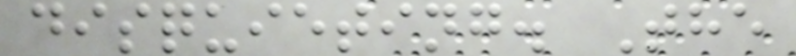disquieting. The
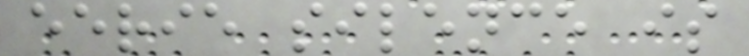eerie silence is
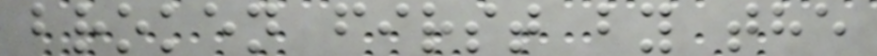broken first by the
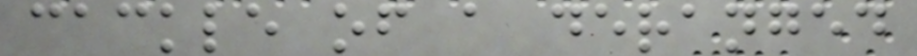cackle of a deranged
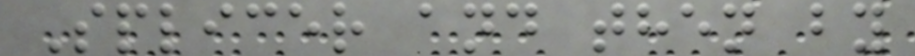Splicer and then by
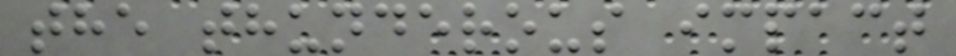the thunderous impact
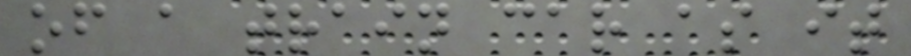of a train car as it
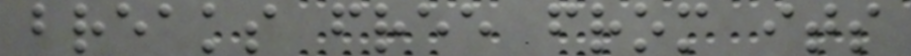breaks free from its
